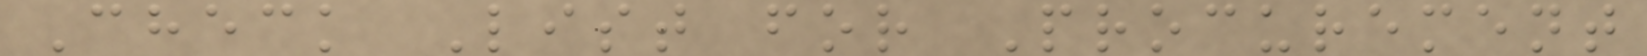Check List for Procurement
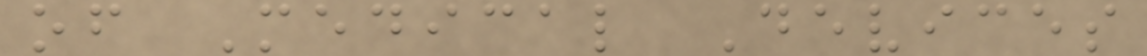of Medical Devices
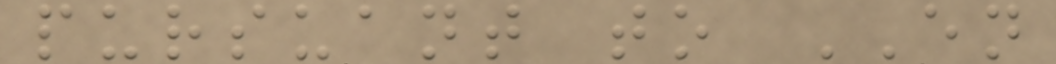pursuant to EN
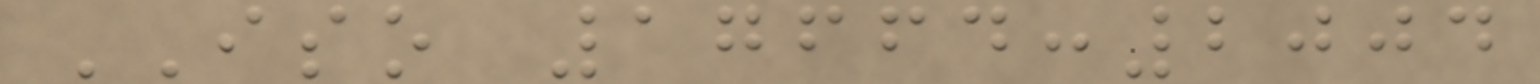ISO 17664:2004
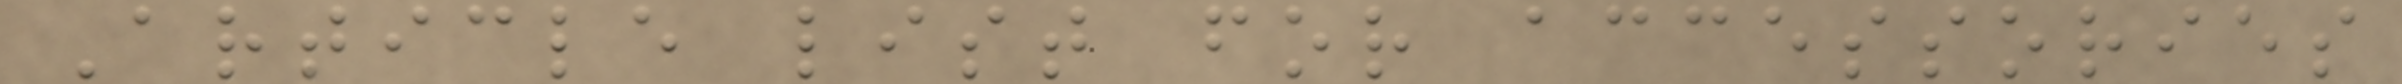Article list for accessories
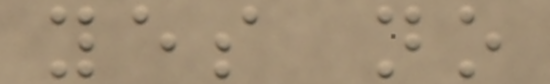yes no
